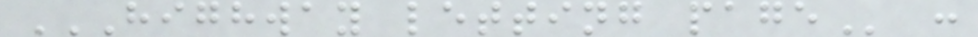HIGHWAY LETTING PAGE :
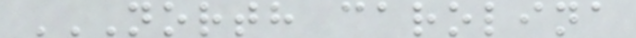NORTH CAROLINA
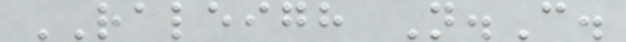RALEIGH N.C.
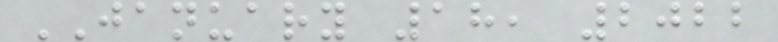JANUARY 18, 2022
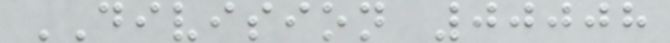DIVISION 00008
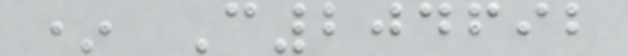* C204692
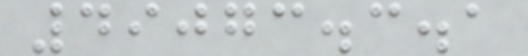49073.3.1
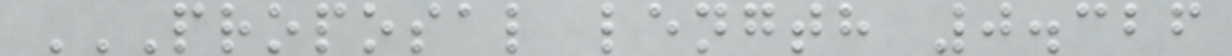PROPOSAL LENGTH 0.326
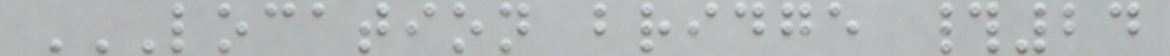LOCATION BRIDGE #24
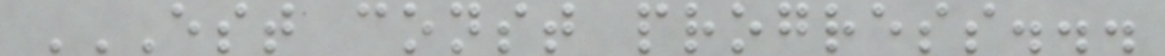EST CONST PROGRESS...
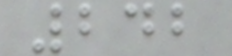242
